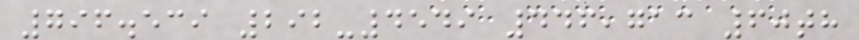796.539 292-4549 446,713 60th
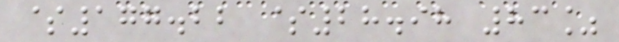$177.22 $28.98 83%
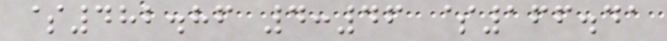$482.86 4:46 $166.41
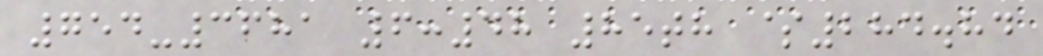754-3681 6:48 85th $284.84
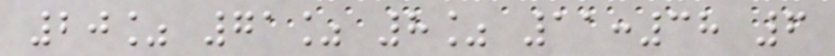20% 71% 8% 11:38 6
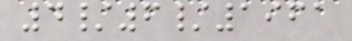4/6/1961
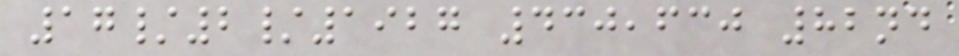17/2/1927 430,630 82nd
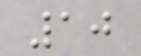10
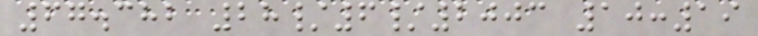67.382 28/6/2003 10:19
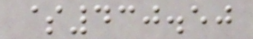$430.50
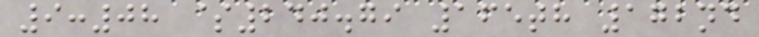9:08 $240.79 165th 172nd
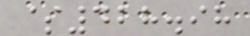$428.98
